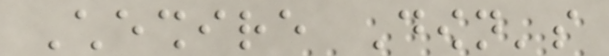Cheshire Down's
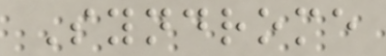Syndrome
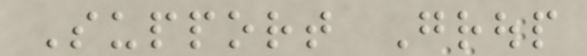Support Group
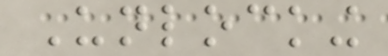Unlocking
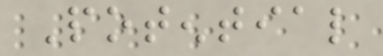Potential
